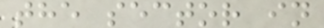the sector in
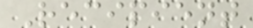Recipient
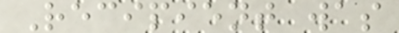Recipient was
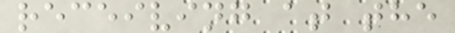receiving at the
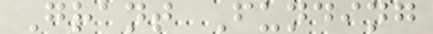Grant Funding
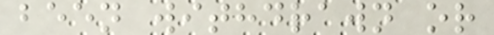been withdrawn or
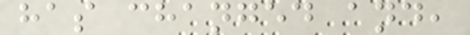has changed and,
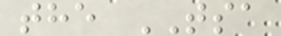the TSA
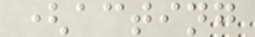(acting
